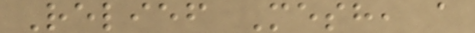Relief Mesh, a
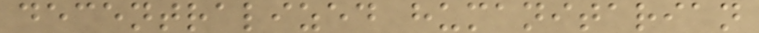decentralized humanitarian
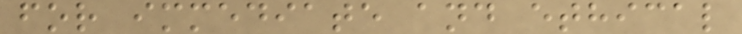for immediate and ethical
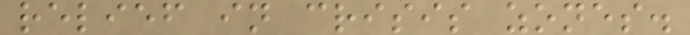relief in crisis zones.
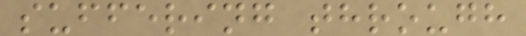suffering through
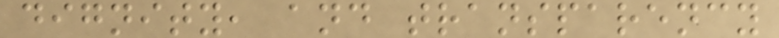dignity, and transparency
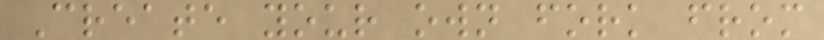Create your own fork from
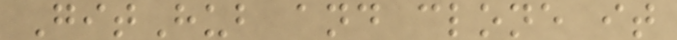GitHub and clone it
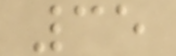35
